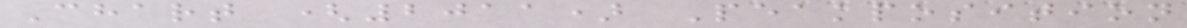Chart (2011) Peakposition
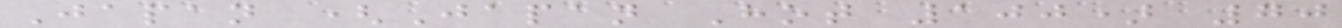Japan (Japan Hot 100) 70
